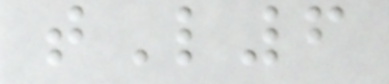tL6
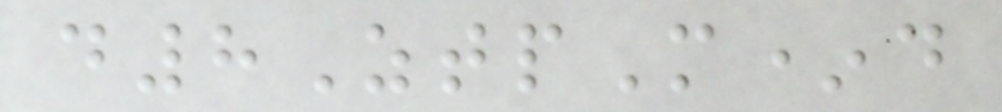d8ZtpM*d
